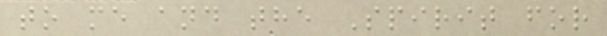to me and the Spirit for
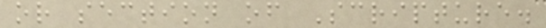or section of Scripture.
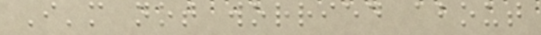I'm not worried about
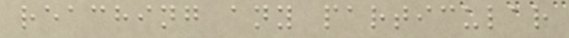reaching any particular
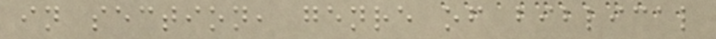in section, genre of biblical
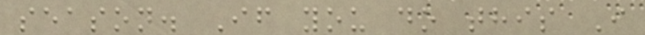season. If you do this I
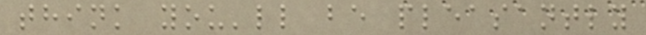think you'll be pleasantly
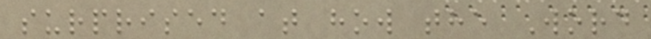surprised at how the Word
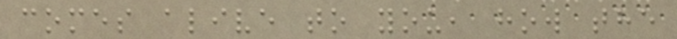comes alive to you, how the
